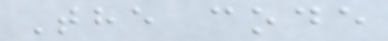The code
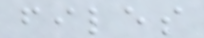files
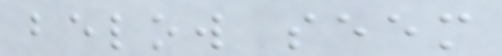below seem
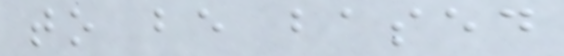to be based
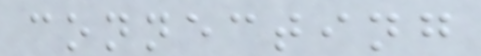connecting
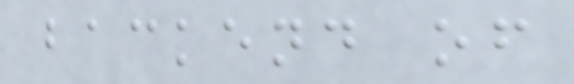backend of
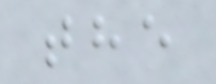the
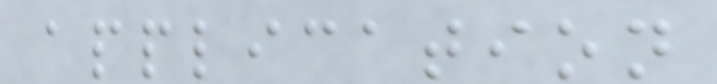application
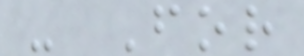- For
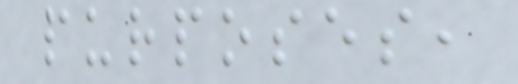purposes,
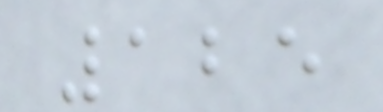125
